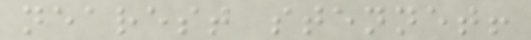nearest stennet!
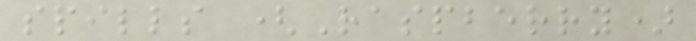spills (Raspberry)
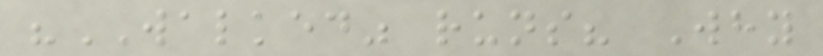"WALKED" runs? Why
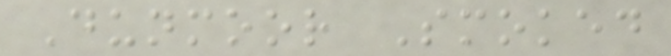Dunmoor Smoked
